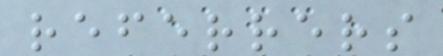referrers
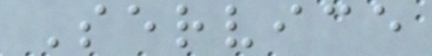Service
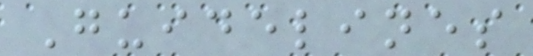Guidelines
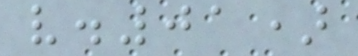v.01)
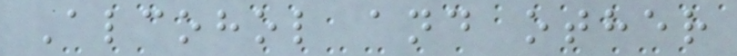Alcohol and other
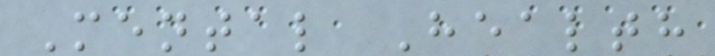Mental Health
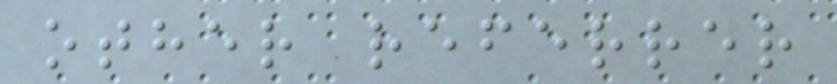other referrer
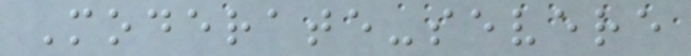Moderate-severe
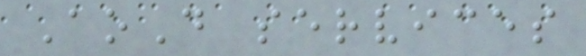AoD services
